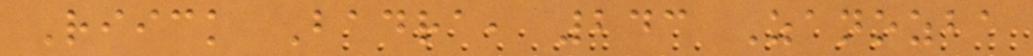Riick Badra, 243 Zanozba
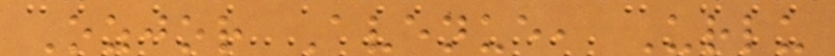Ozjor Avenue, Urlu
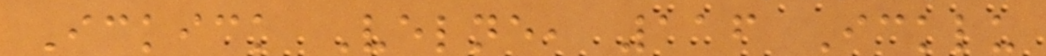Ickick Velne, 116 Icklu
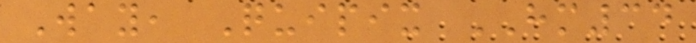Way, Quipix HM34
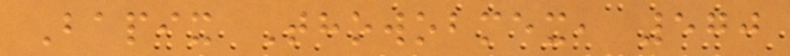Bapix Thowobmex, 570
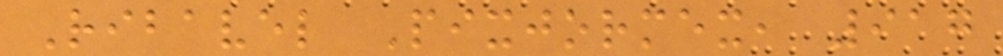Ribavel Pixjormex, 917
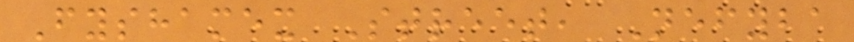Fyshamex Street, Nefyba
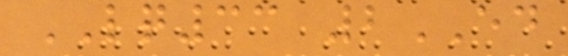LQ33 2ED
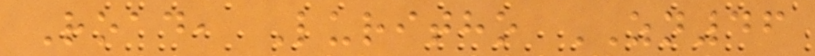Road, Luritho ZN46
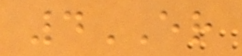4ER
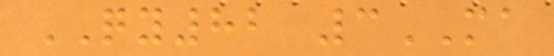QY82 3MA
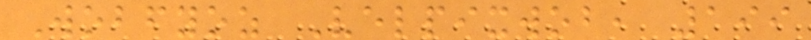Wobfyoz Velpixwob, 199
